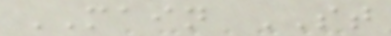MAIN ST
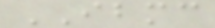IBMC
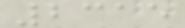2315
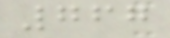767
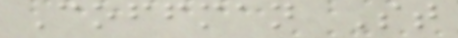Coffman St
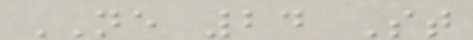NE 24 St
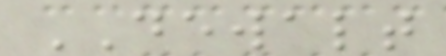DEWALT
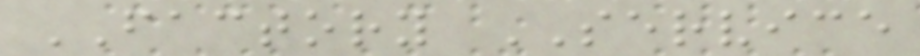FACTORY SERVICE
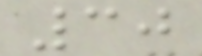30
